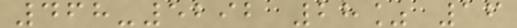468-5292 28% 16
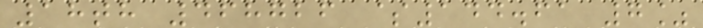18th 468726 $144.61 7%
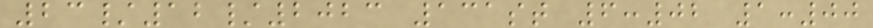23/12/2023 131st 6:02 1:00
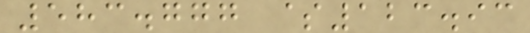583.777 $123.93
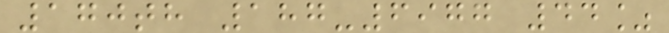170th 187-6977 44%
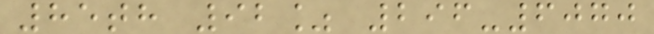85th 92% 296-6070
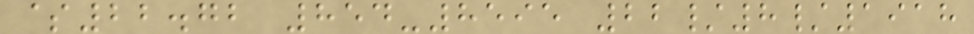$22.72 854-8595 22/8/1918
